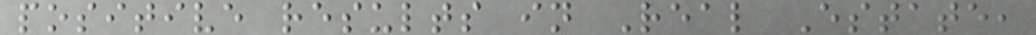positive results in Real Estate,
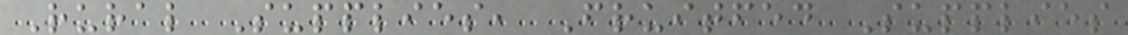Rural Supplies, Fruitfed Supplies
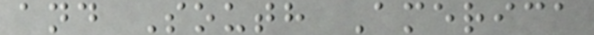and South America
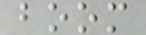boom
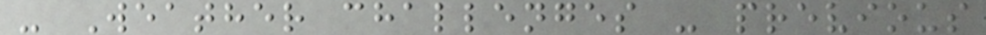- Weather challenges - previous
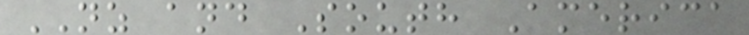NZ and South America
